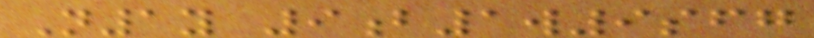N1y 9b1w9sfg
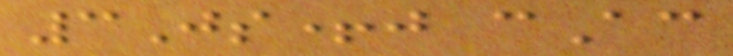3Js+j cAc
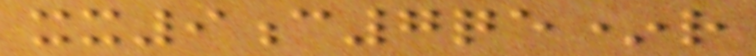xx9c7qe*r
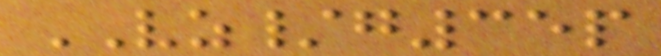VZ/g35p
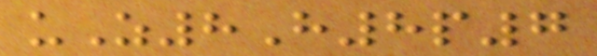uZ8H8p7
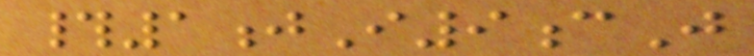#1jI9cJ
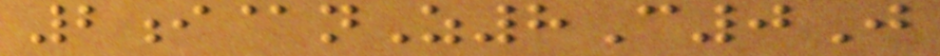2i@nZ8C0J
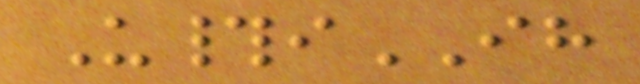U#iIH
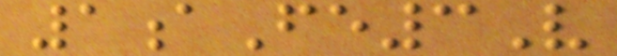1aFe3V
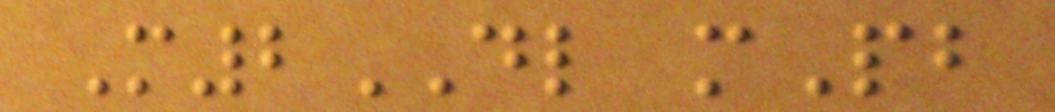M2DL mPb
